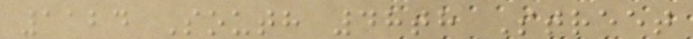1124 South 48th Street
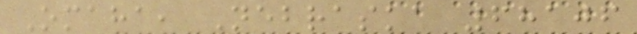Omaha, Nebraska 68106
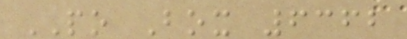PO Box 6362
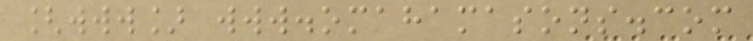[www] www.omahamasons.com
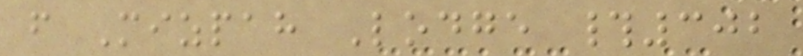f Mizpah Lodge #302
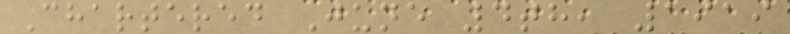Chartered June 4th, 1919
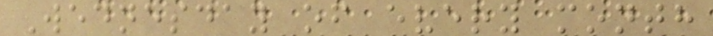Wednesday of every month
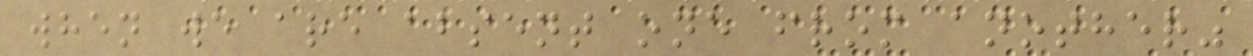when we are absent one from another"
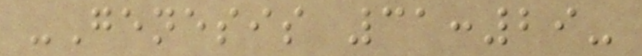-Genesis 31:29-
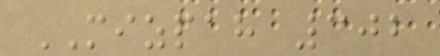MIZPAH 302
